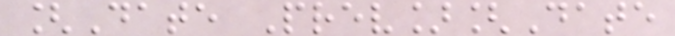[Date Prev][Date
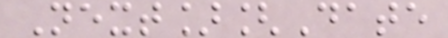Next][Date
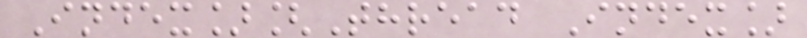Index][Thread Index]
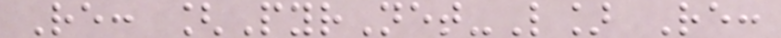Re: [PyrNet-L] Re:
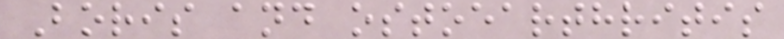Boris and ostoearthritis
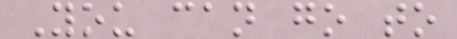You can go to
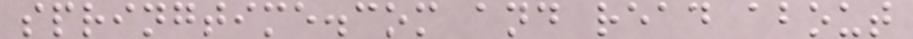springtime.com and read about
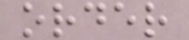order
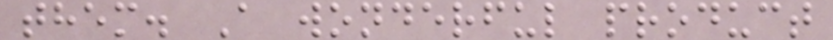them. A wonderful product
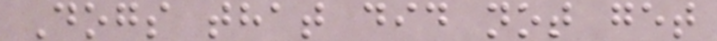Dogs that did not get
